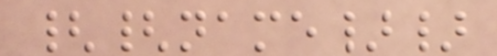{{name}}
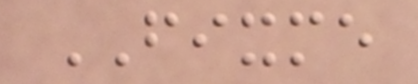FIXME
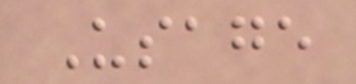Usage
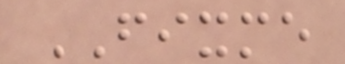FIXME
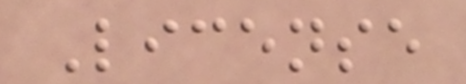License
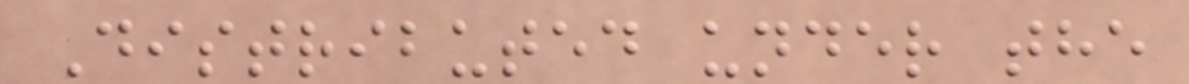Distributed under the
